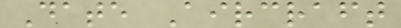Date Aircraft
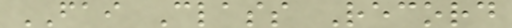FAI Class Record
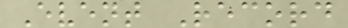Event Record
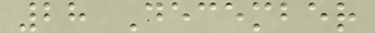28 December
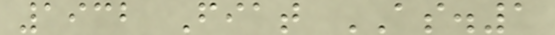1932 Fiat AS.1
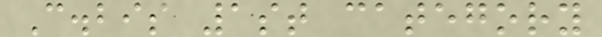C.bis 1st category
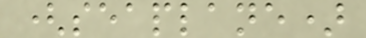(seaplane)
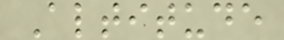Altitude
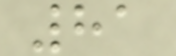81
